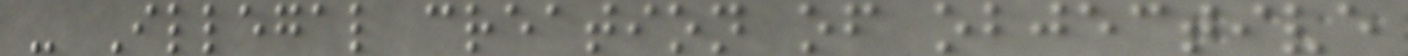- Illegal creation of objective
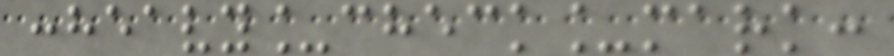:heavy_check_mark:
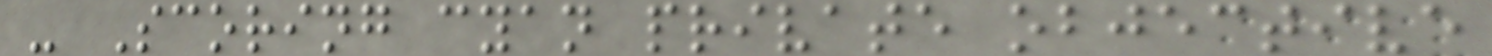- Scoring cyan private objective
